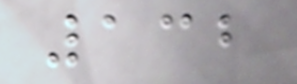132
